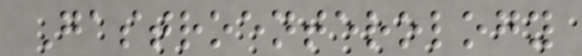Gastroenterology
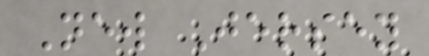New Jersey
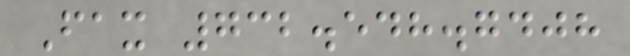Fax 732.548.7408
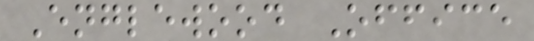Englewood Office
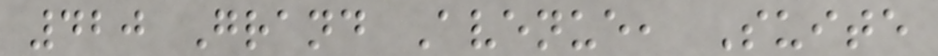420 Grand Avenue, Suite
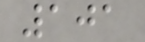101
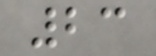23
